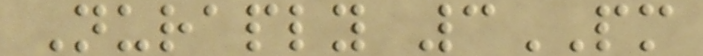Nuraply 3PM
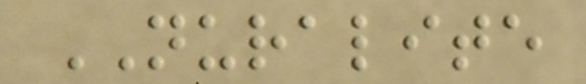NURALITE
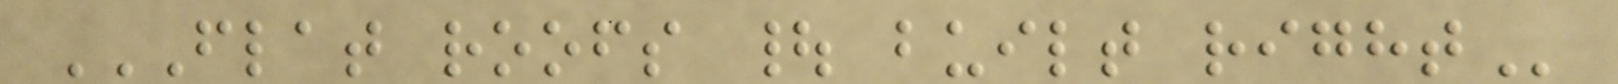FLAT ROOFS | BUILT RIGHT
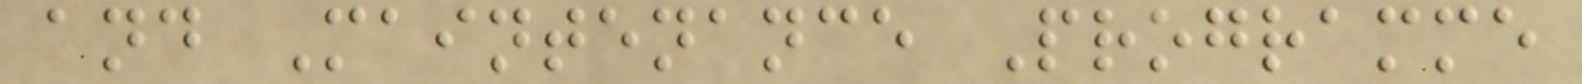and Maintenance Programme
